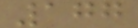177
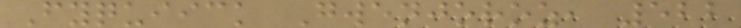Fyquiick Gwenjoroz, 522
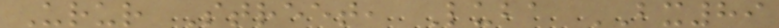Urur Street, Luba BX89
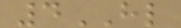4HL
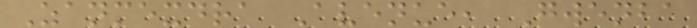Zanmexdra Avenue, Gwenba
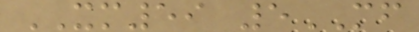XM59 5MF
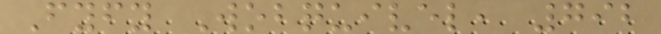Fyfy Wobquivel, 792
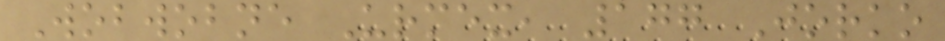Wobwobne Urmex, 177 Jorko
